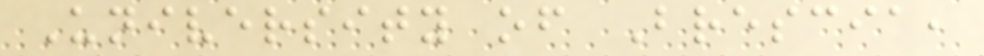University of Brescia,
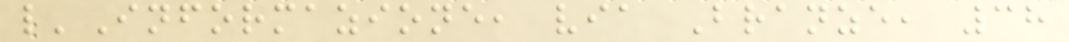l'Informazione, via Branze, 38
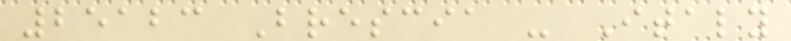25123 Brescia - Italy
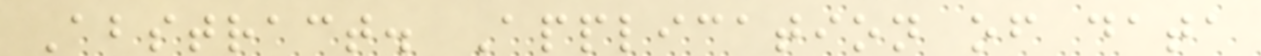Abstract. Application of data
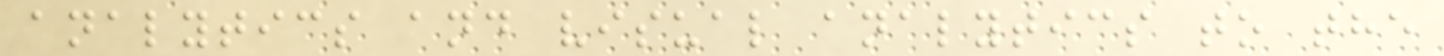analytics and visual analytics to the
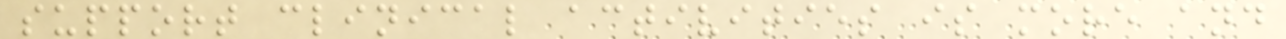support clinical activities is more and
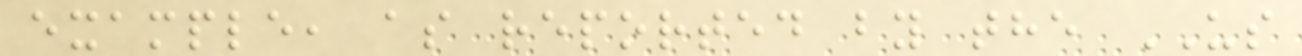example, as reported by the US
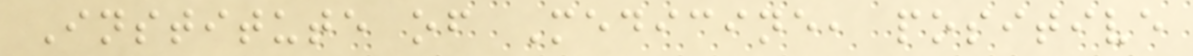Institute of Medicine, positive
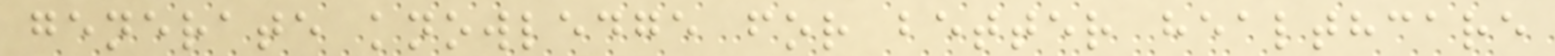generate knowledge for better healthcare
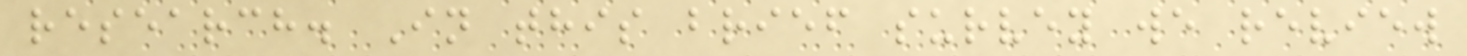research. In this brief survey we review
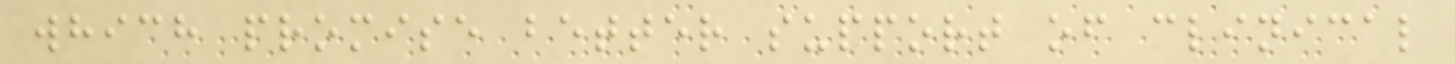which promise better support of clinical
